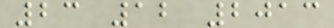23 12 2013
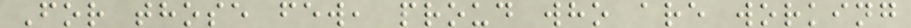For those few, proud who are working
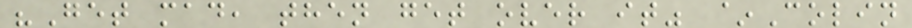"Get mad, then get over it" ~Colin
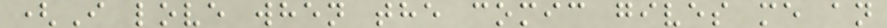(I love when the comic gives me an
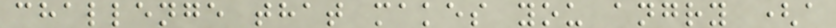challenge that makes you angry (a
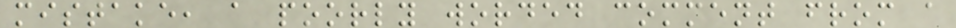mistake, a poorly worded comment from a
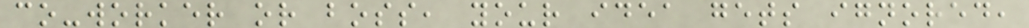co-worker or boss, your idea gets ignored,
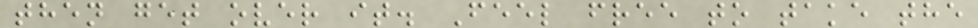then get over it. Feel free to take the
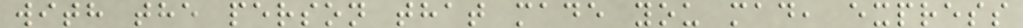with the person that made you mad, express
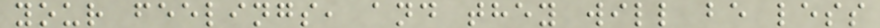your feelings, and they will be less
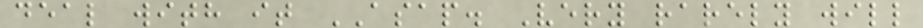deal with it ASAP. Very rarely will
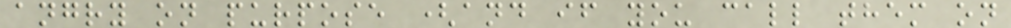angry on purpose (and if you call them on
